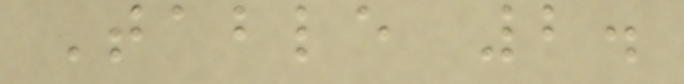Table 2.
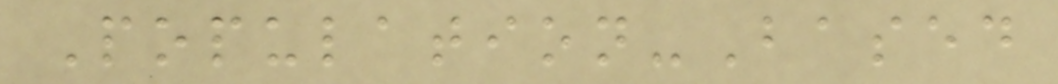Population-Based
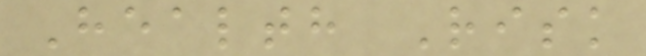Health Risk
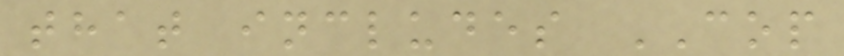that includes COP
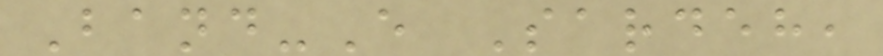Band-E Sardeh,
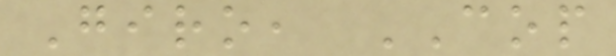Giro, COP
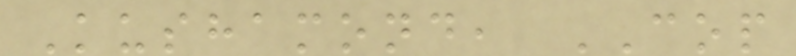Kushamond, COP
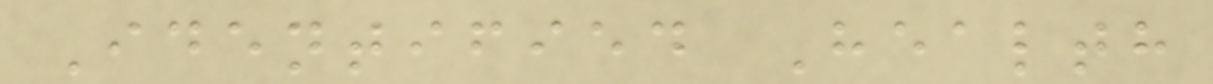Identified Health
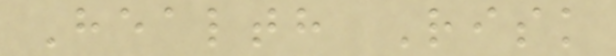Health Risk
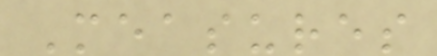Measures
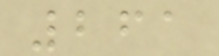261
